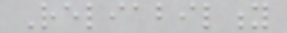Reliability
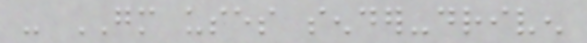- GM uses sender-driven
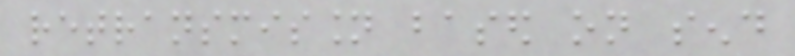retransmission based on send
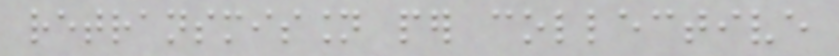retransmission per collective
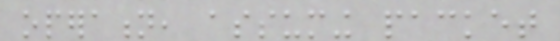operation, assuming packet
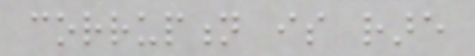corruption is rare
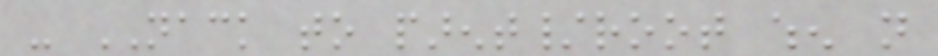- NACK to parent/root when not
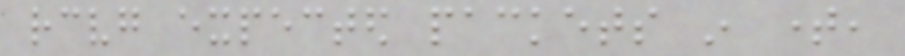receiving expected packets in time,
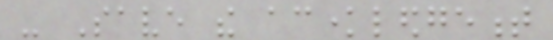- Save the acknowledgement
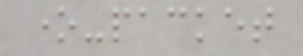one-packet
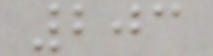203
